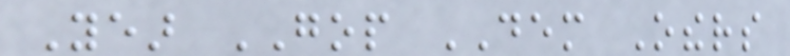Year GOP DEM Others
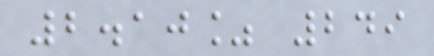2.10% 249
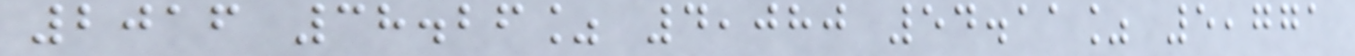2016 38.26% 4,080 54.11% 5,771
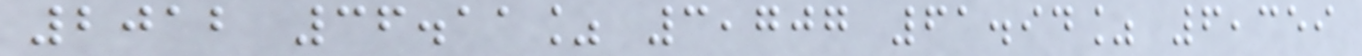2012 36.11% 3,707 61.94% 6,359
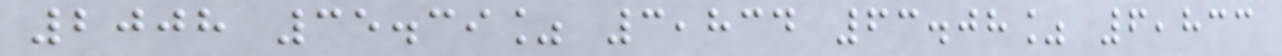2008 35.39% 3,834 63.08% 6,833
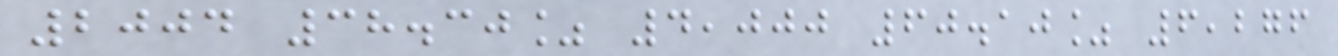2004 38.30% 4,000 60.10% 6,276
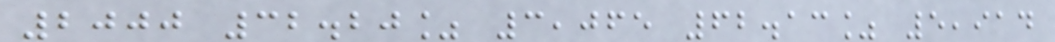2000 32.20% 3,065 62.13% 5,914
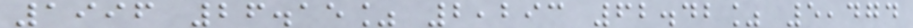1996 26.15% 2,293 62.42% 5,474
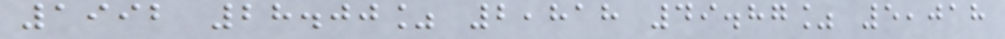1992 28.00% 2,818 49.87% 5,018
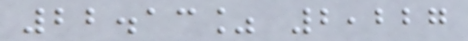22.13% 2,227
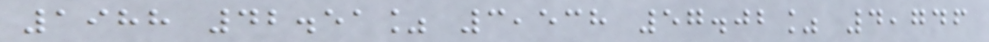1988 42.51% 3,538 57.02% 4,746
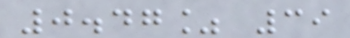0.47% 39
